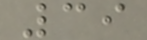39
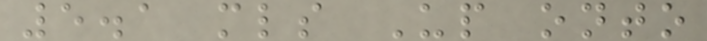5.1 mls Up onto
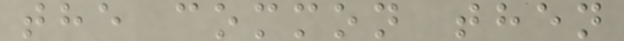the common then
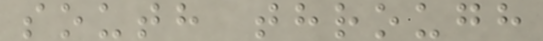south through
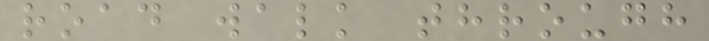road walk through
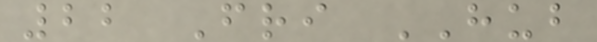22 Fri HUB
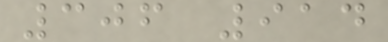306 914
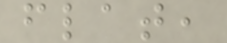flat,
